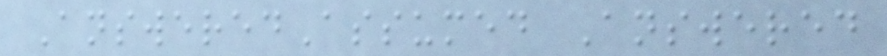AnsweredAssumed Answered
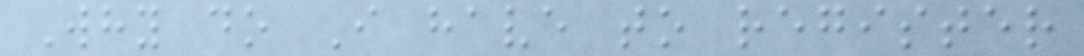Why do I have to register
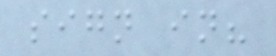sign in?
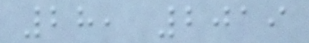28, 2019
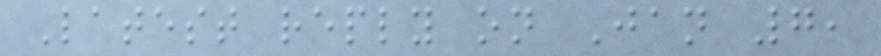Latest reply on Jan 7,
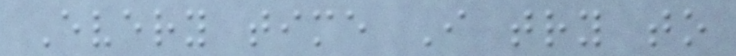Every time I try to
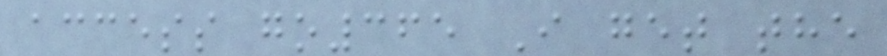access go365 I get the
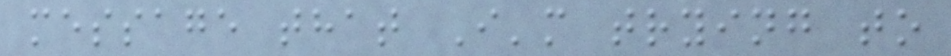message that I'm trying to
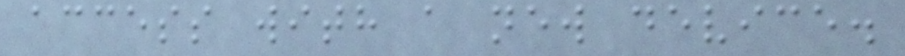access with a new device.
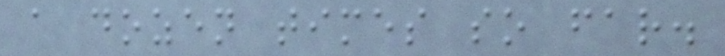a dozen times so far.
